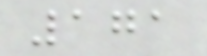171
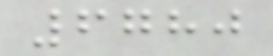6780
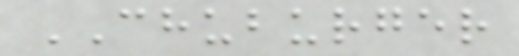CHUBURGER
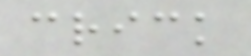crick
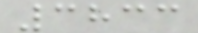3833
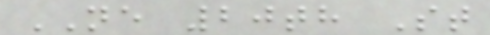NE 20th St
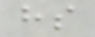hs
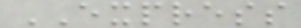EXPRESS
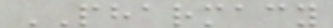PHARMACY
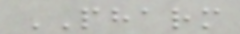PHARM
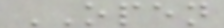OPEN
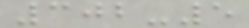302-5
